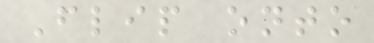Flip onto
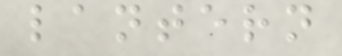lantern
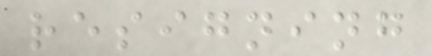resigning
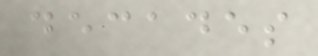decades
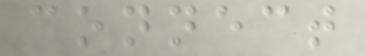connect
